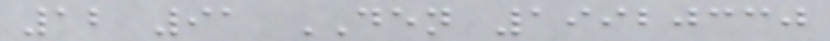12 91 DEN 19920330
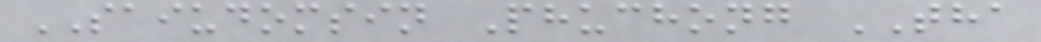SAIUDOMSIN Phuchong THA
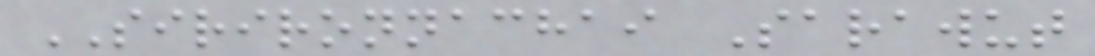SIRIRONNACHAI Sarawut
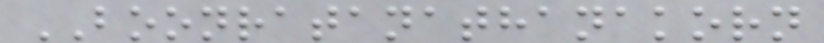BOONRATANATHANAKORN
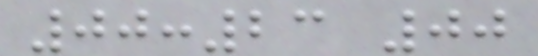00:23 00
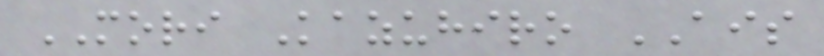MORI Kazuhiro AIS
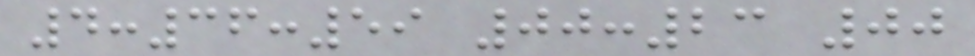4:36:59 00:23 00
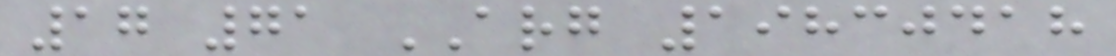17 71 ARG 19830418
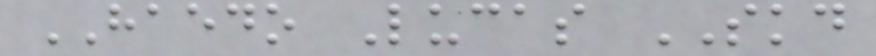HAEDO Lucas SKD
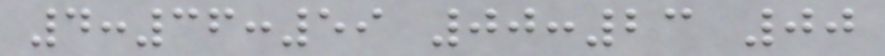4:36:59 00:23 00
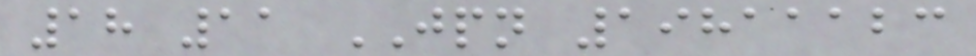18 11 JPN 19811123
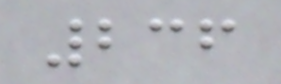236
